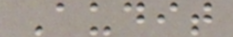Audit
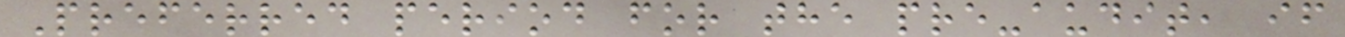Preferred period for the pre-audit, if
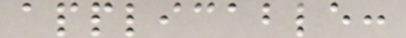applicable:
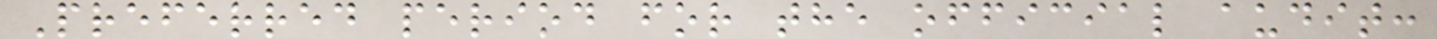Preferred period for the official audit:
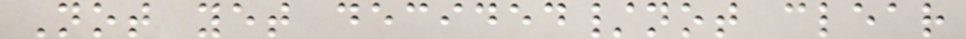Not yet decided/not clear
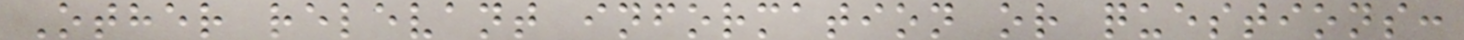Other relevant information or questions:
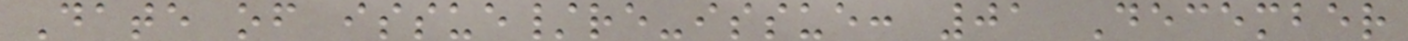Date of issue/re-issue: 01 December
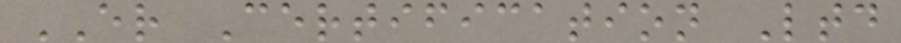ER Certification Ltd
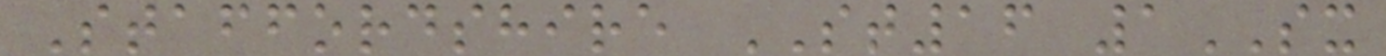Staffordshire ST16 1SX
